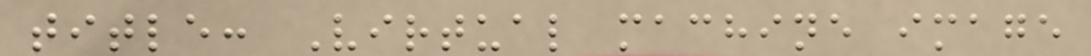title: Virtual machine image
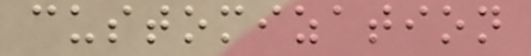customization
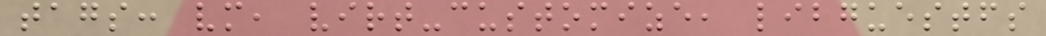tags: vm, virt-customize, libguestfs
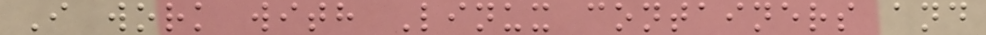I work with Linux containers and
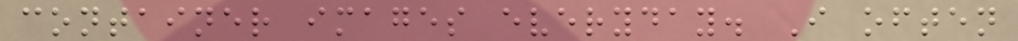container images everyday. I often
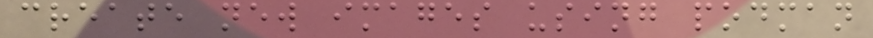create new images using podman
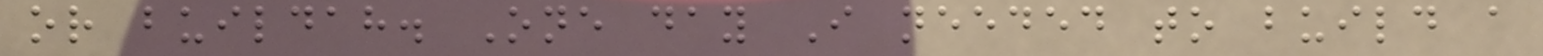or buildah. One day I needed to build a
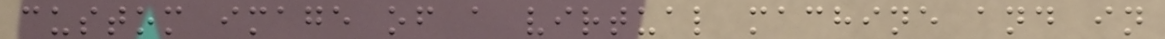custom image of a virtual machine and in
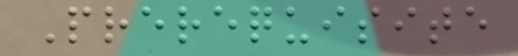Prerequisite
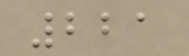221
